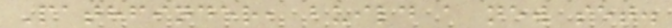Pathfinder, build a new set.
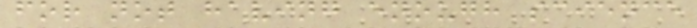for not having enough science
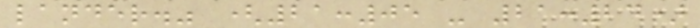lander." (21:05 - 21:24)
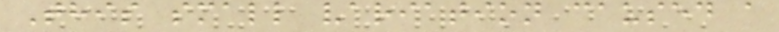This small variation caused a
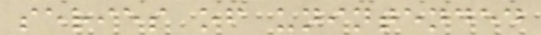series of unintended
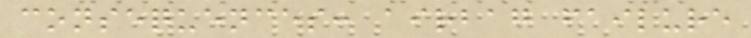consequences: airbag failure
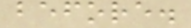before.
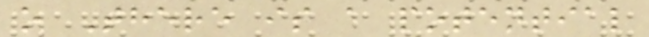o There is a potential
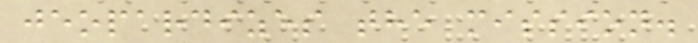jeopardizes the mission.
